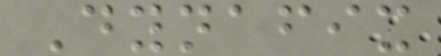Dynafix
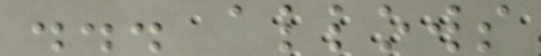... allows
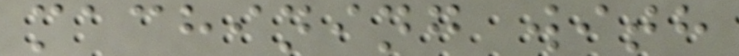machining with
